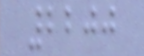2200
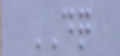DQ
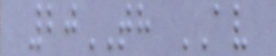20TH AV
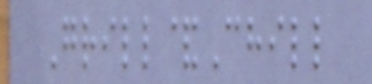Grill&Chill
